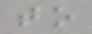to
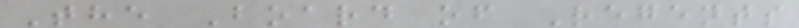The Board of Regents
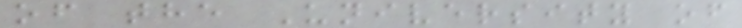of the University of
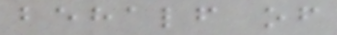behalf of
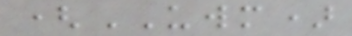(UWM)
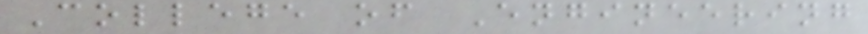College of Engineering
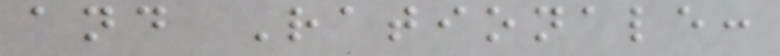and Rationale:
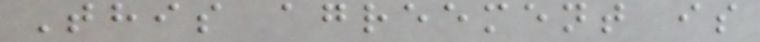This agreement is
